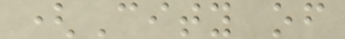(City of
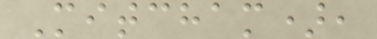Mitcham),
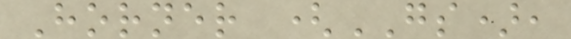Horner (GS),
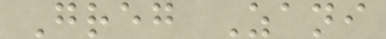Greg Zani
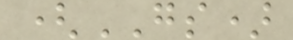(GS)
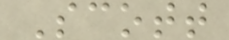Scott
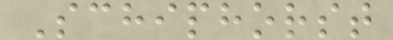Schiphorst
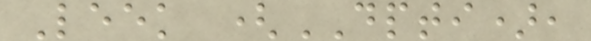Leek (DPTI),
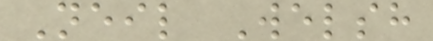Neil Welsh
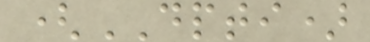(DPTI)
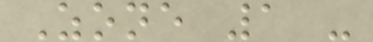Zone 1 -
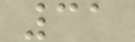31
